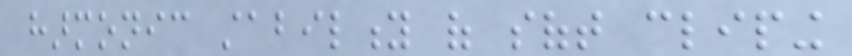harmonic stability of soft cliping
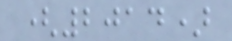(2014)
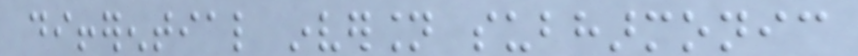differential inversion subharmonic
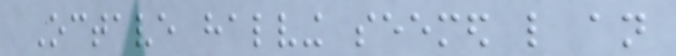Octave halving seemed like an
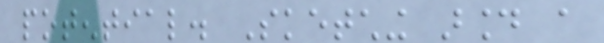potential. Sketching around a
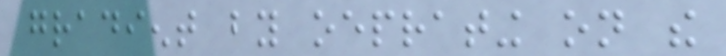gradient by oeprating on the
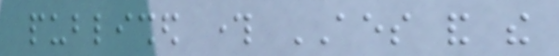published through AES and the
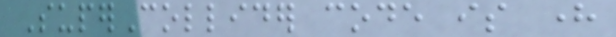SuperCollider code is here
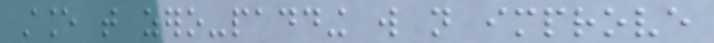stance that zero-padding will not improve
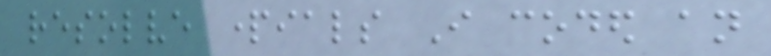resolve partials I coded an
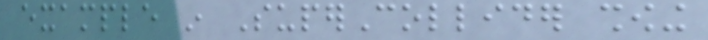example in SuperCollider showing
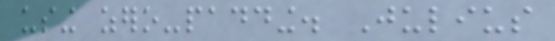using zero-padding. Julius
